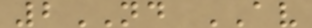2ND AV
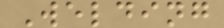Welding
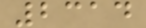2314
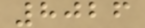8026
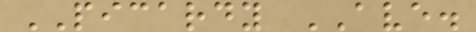PICARDY AVE.
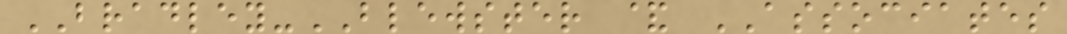BRADLEY-BLEWSTER & ASSOCIATES
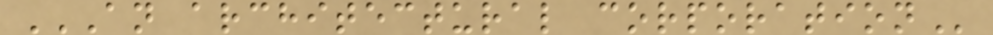AN ARCHITECTURAL CORPORATION
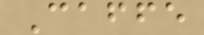Caffe
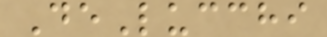DeLucchi
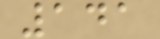141
